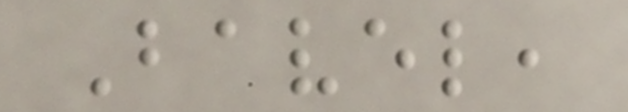Bavel,
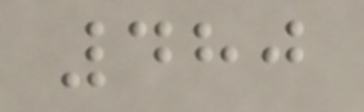480
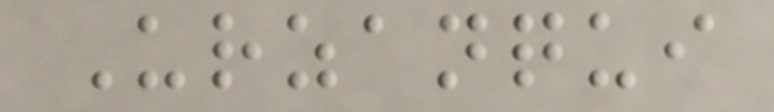Urzanqui
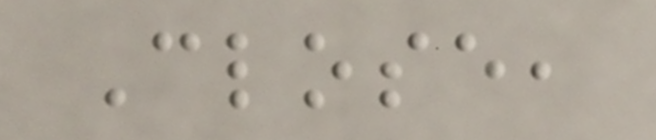Close,
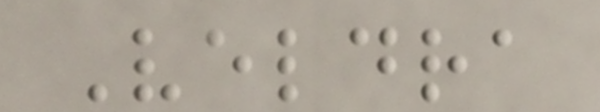Veldra
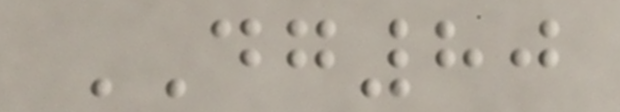DG80
